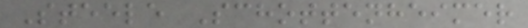Steele Schottenheimer
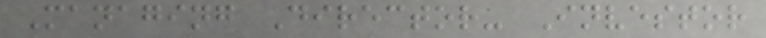Managing Director- Investor
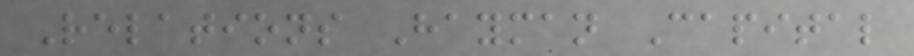Relations Hayman Capital
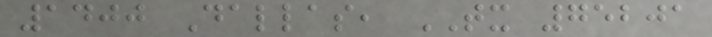1400 Dallas, TX 75201
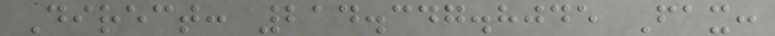Direct: 214.347.8045 Fax:
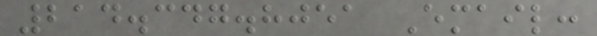214.347.8051 Email:
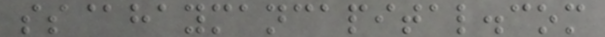ss@haymancapital.com
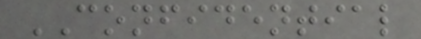CONFIDENTIAL
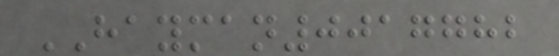HAYMAN0017782
